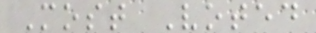Most Voted
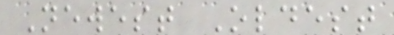Newest Oldest
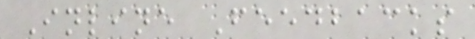Inline Feedbacks
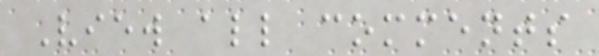View all comments
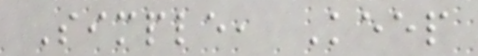Simple, Keep
